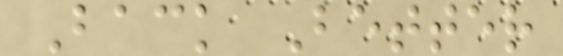Back Better
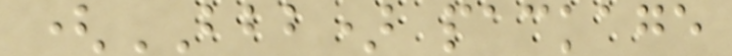(BBB) package
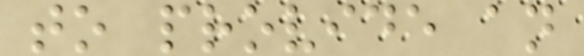to provide an
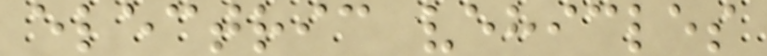electric vehicles
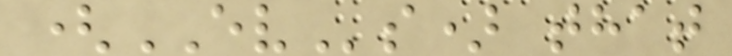(EVs) that
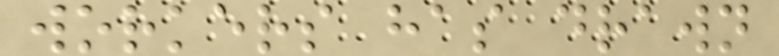workers has drawn
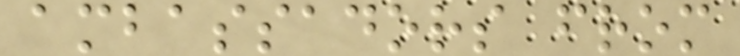ambassadors from
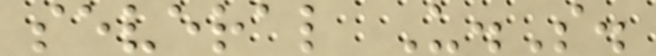several U.S.
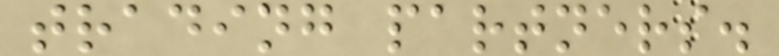trading partners.
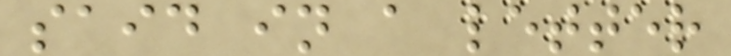said in a letter
